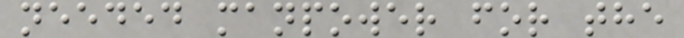needed manpower for the
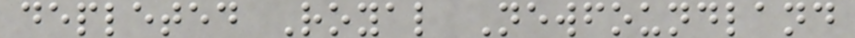depleted Royal Newfoundland
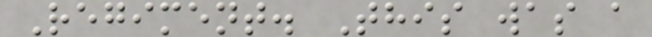Regiment. This was a
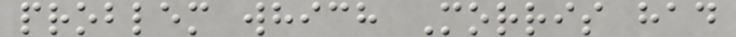problem which Morris had
